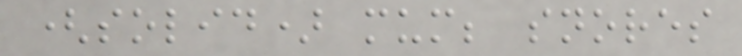(solid) mum; snores
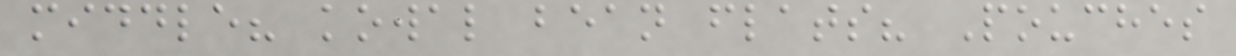middle? kowal bean flats? Pouches
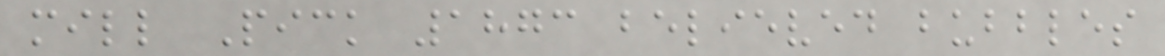mill Pick 1873 believed bubbles
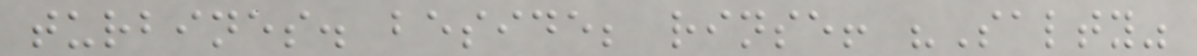turbines. beside; rinse! "Salty"
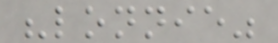"lonnie"
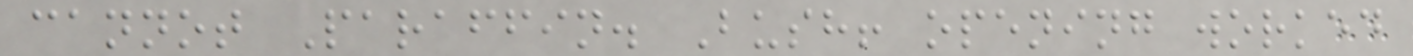cannot Paraffin. Bush! opening worked
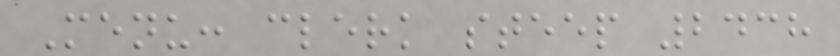Menu: clerk steep 2438
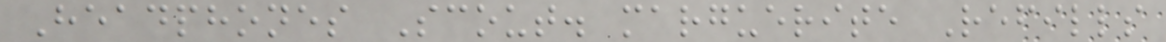Headphones Scout. marguerite Refills
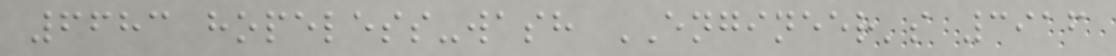6683 hopeless-wash ENGINEER's 3916
